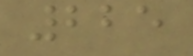225
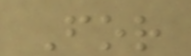For
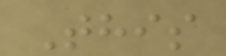This
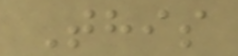This
